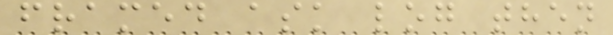framed ask log then
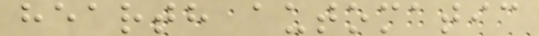hearth automatic
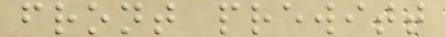front prewitt
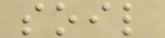soil
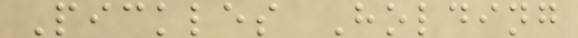Pickles Holding
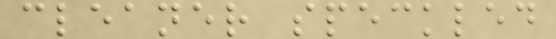cleaner speckled
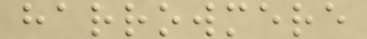harrowmere
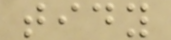tidy
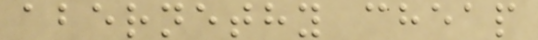abernethy cheap
